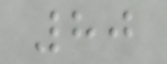80
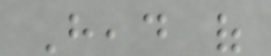Head of
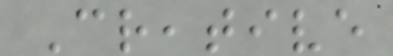Creative
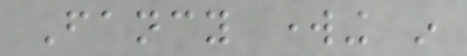Fancy working in
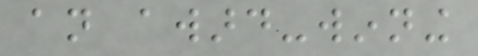an award-winning
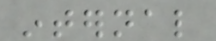internal
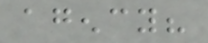agency?
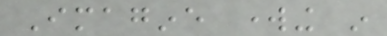Imagine working in
